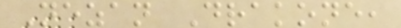Nezan Drakone,
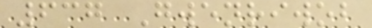637 Gwenriwob
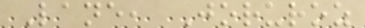Lane, Joruroz
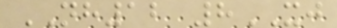NH12 8XJ
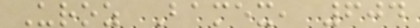Uroz Bamex, 604
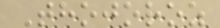Thojoroz
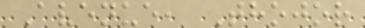Avenue, Thojor
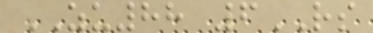ZU88 6RS
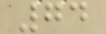74
